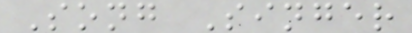Song Singer
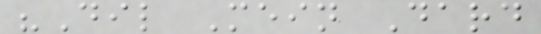"Dil Mein Dard
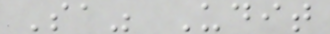Sa" Udit
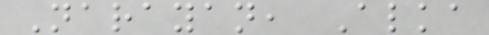Narayan, Alka
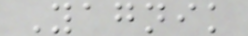Yagnik
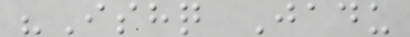"Ishq Jadu
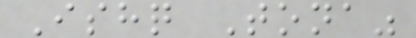Ishq Tona"
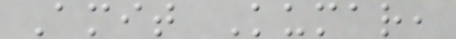Amit Kumar,
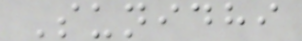Sunidhi
